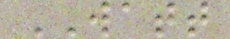WATT
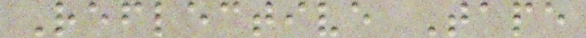Reflective Tape
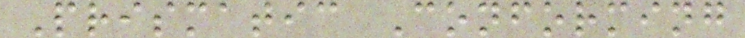Prismatic Conforming
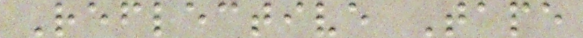Reflective Tape
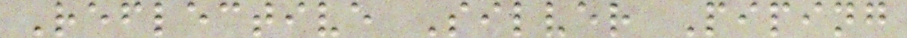Reflective Silver Piping
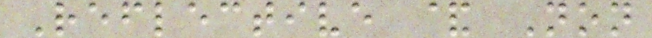Reflective & Non
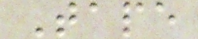Tape
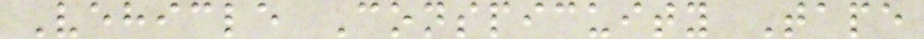Vehicle Conspicuity Tape
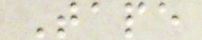Tape
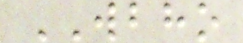WBHO
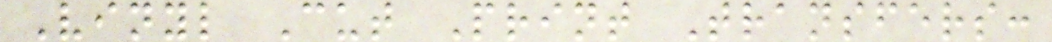Vinyl Cut Print Transfers:
